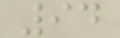94
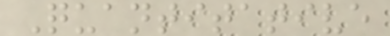Quantitative
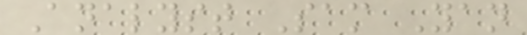Analyst Sam Yan
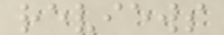reviews
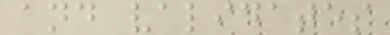and validates
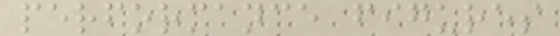performance figures
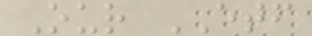Our ETF
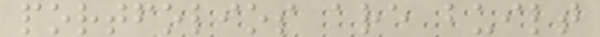portfolios are built
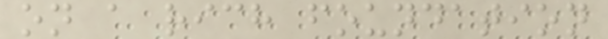on a rich foundation
